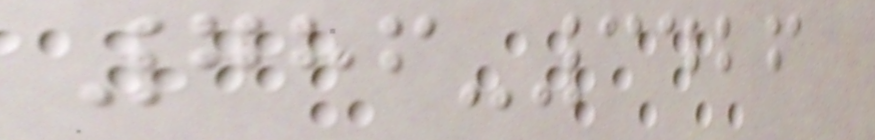786-3426
